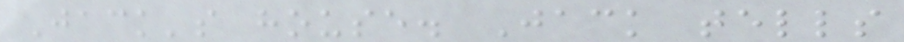Jack's house. Jack tells
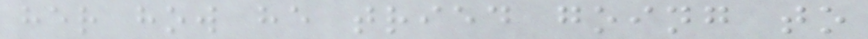her how he tried going to
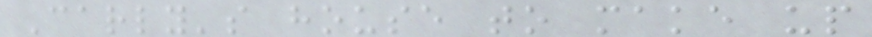Carly's house to make up
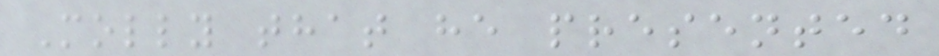Molly that he presented
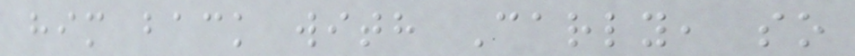him back with Carly, so
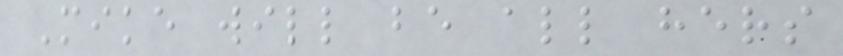Mike will be all hers
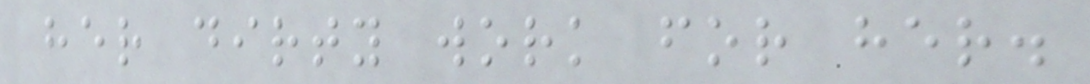her dirty work for her.
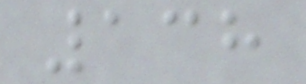138
